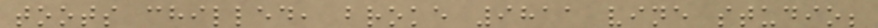toots chilled, broke 9811 vine studio;
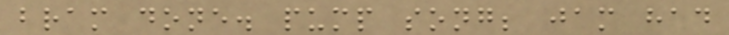bram done. pump song; jam had
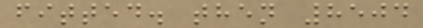fitted. then 8504
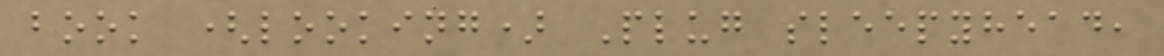book (looking) Plug sleepyhead,
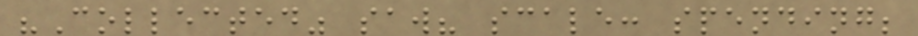"Collected" saw? scale: spending;
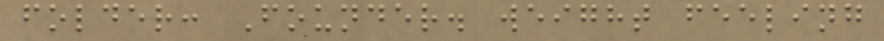folder: Founder. weight feeling
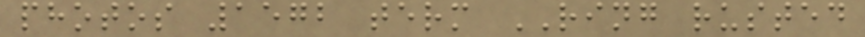photos 1572 term RING rusted
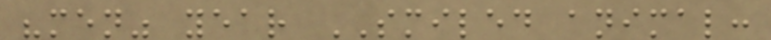"men" year SMILED animal:
